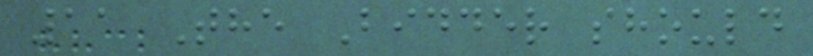11 The Bidder should
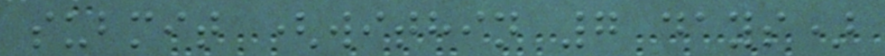submit (within 7 days)
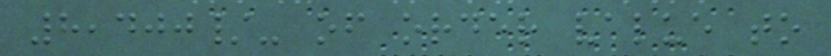8,400/- of order value to
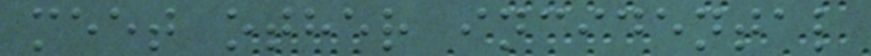meet other incidental
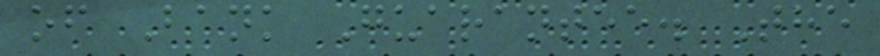of Bank Guarantee. The
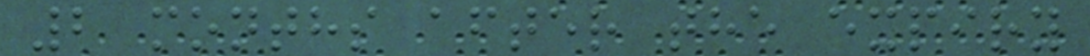2 months after the expiry
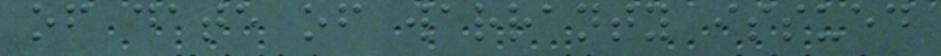of date of warranty issued
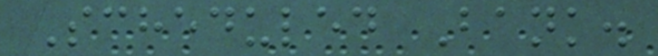Scheduled Bank.
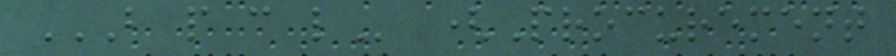B P C L (Procurement
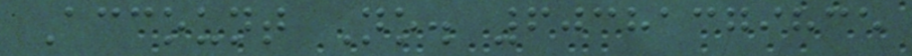Account No. 60381379835
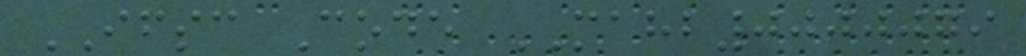IFSC Code MAHB0000079
